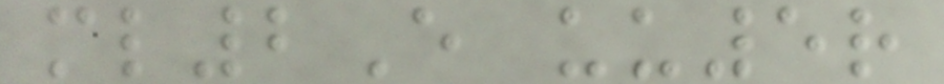ml2E uu5r
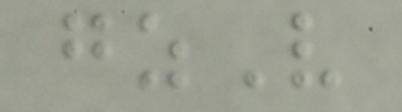gzV
